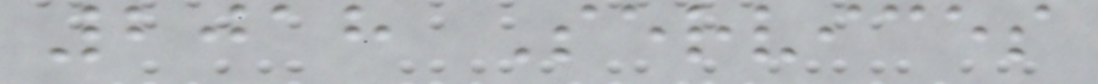2018 Services
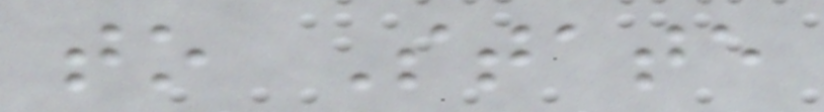to State
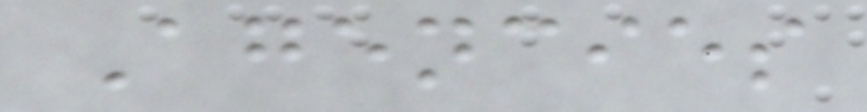Agencies
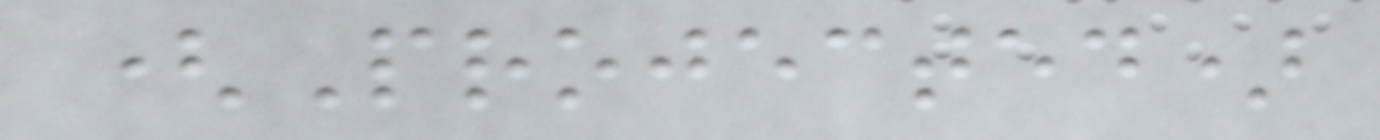(Projected)
